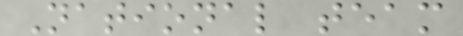National team
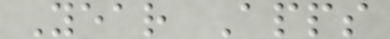Year Apps
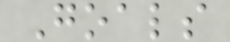Goals
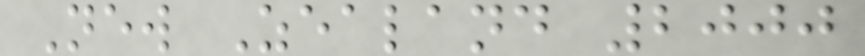New Zealand 2000
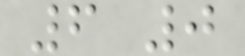6 0
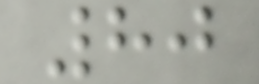80
